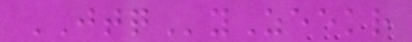JTQyZeekr
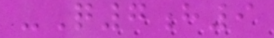-Q7h9
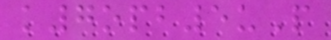k7opb5uP
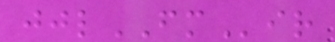jjlFMir
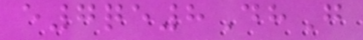e7qe8DhG
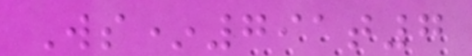Ws*791t7
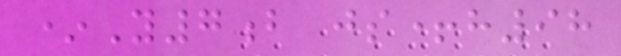*Y7b js+h98
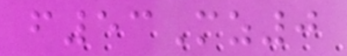f53Mz0
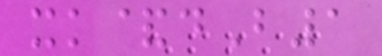xk&dB1
